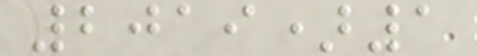2019)1
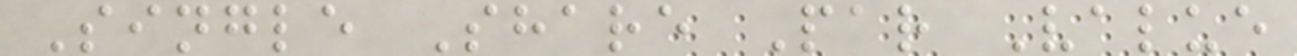Single Share Par Value
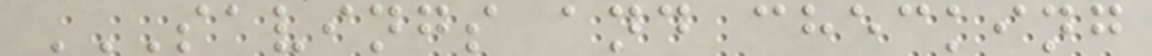SAVINGS AND CHECKING
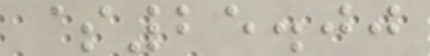$25.00
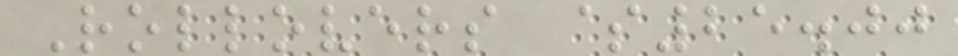Rollovers $25.00
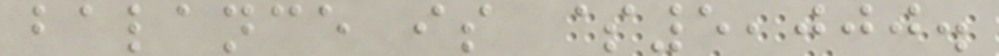balance is $5,000.
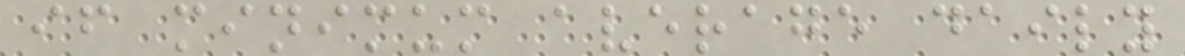if minimum average daily
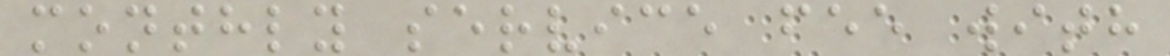monthly service fee with
